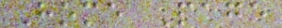Home Page
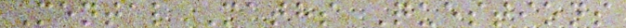Mental Maths Questions
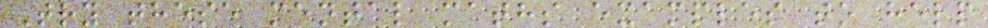Try these mental maths examples to help
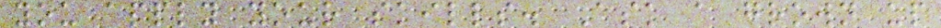you apply your skills. Ask a grown up
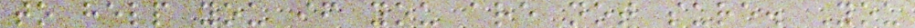to help you if you are not sure. You
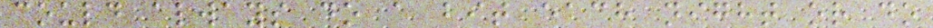could always do a bit each night or do
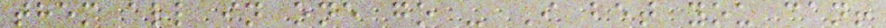them all in one go - I bet you can!
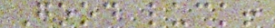Good luck!
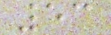53
